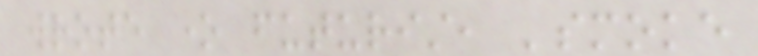wrote one futurist, 'smoke
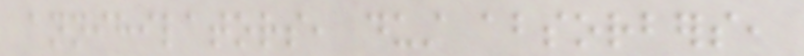annihilators, dust absorbers,
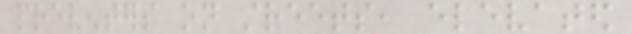preventers on streets, elevated
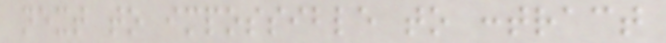next to impossible to contract
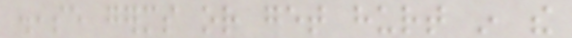disease germs or get hurt in the
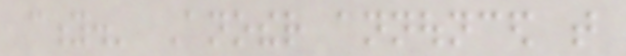city.' Another announced that
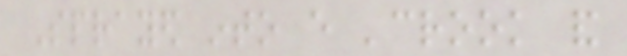Sprayed into every 'crook and
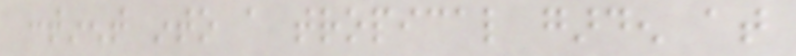continent into a tropical garden at
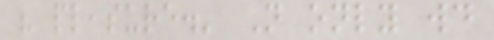his pleasure.' Not only would
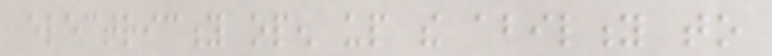electricity open up the ability to
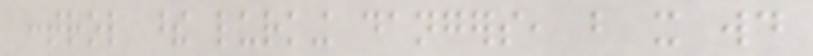control these lurking dangers, but it would
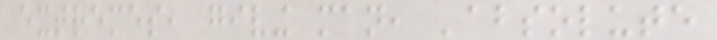extremes, giving man, 'absolute
